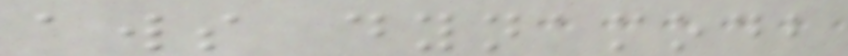aws dynamodb
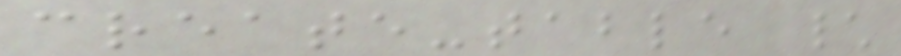create-table \
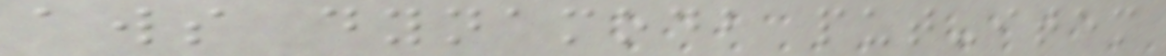aws dynamodb put-item
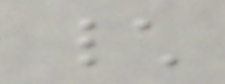\
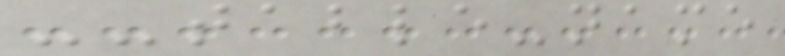--table-name
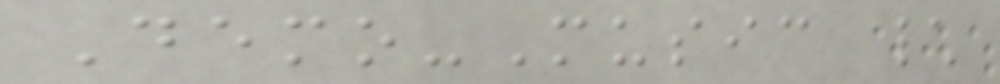Demo-Music \
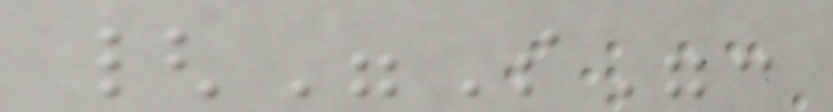{"S":
